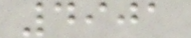4901
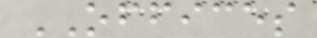OFFICES
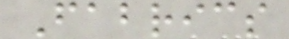Fabrics
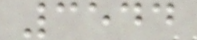3544
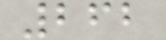262
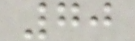70
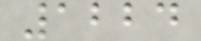1224
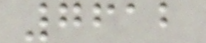7612
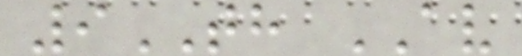9TH AV
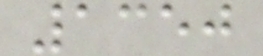1350
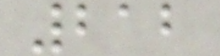212
